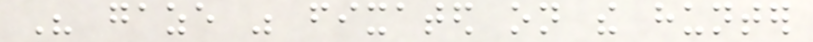His gaze was fixated on the hunter
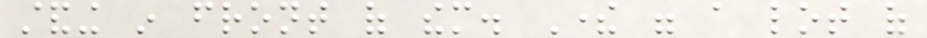standing in front of them. There were a lot of
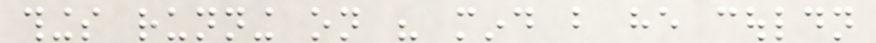things running on his mind but he couldn
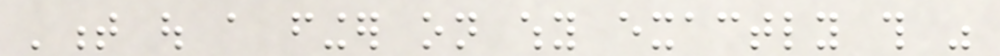't out a finger on why exactly this was
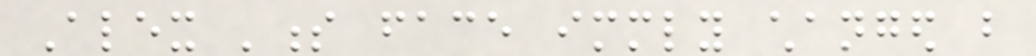Alex 's face immediately changed but
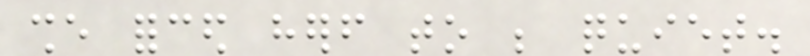she forced herself to be quiet.
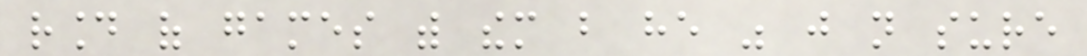round of games with them but he was just not sure
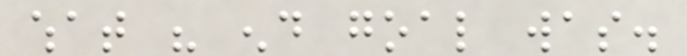what his end goal was.
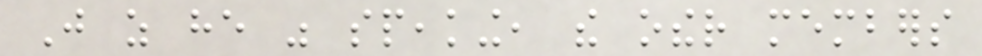Just as he was speaking, the other members
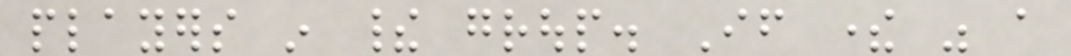players in their group. If there was a
